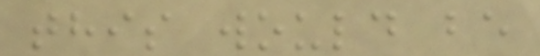this would be
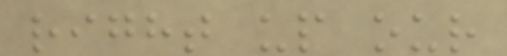right up our
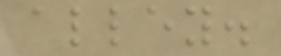alley.
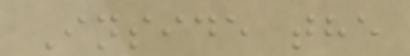Inside the
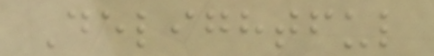Delightful
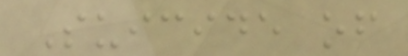Suicide of
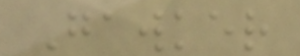Gawker
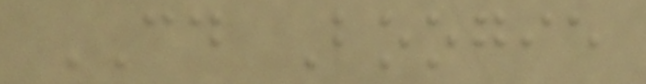CD Boogie
